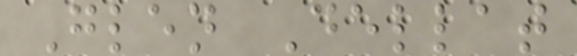Glen Dellat
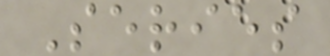Series
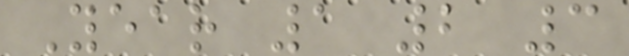Year 1 2 3
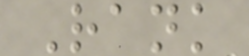Rank
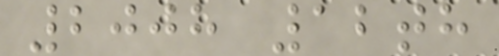2008 12th
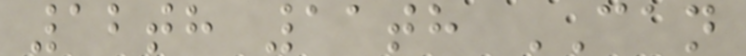12th 11th CAN
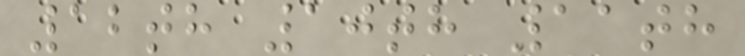12th 10th 11th
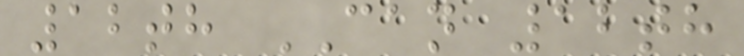12th CAN 12th
